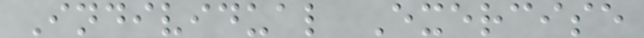Individual Exercise
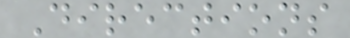Directions
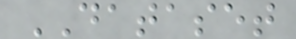DATASET
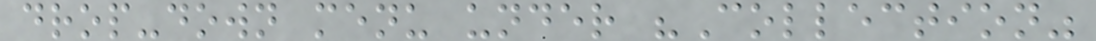drop-down menu under "Collection"
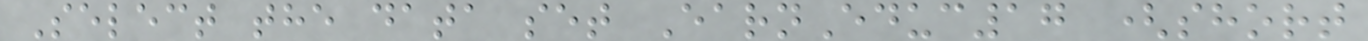Select the data set EarnEduc17 (short
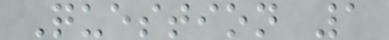Question 1
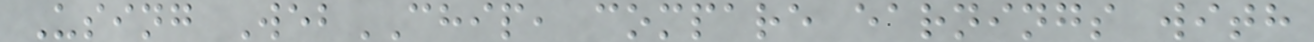Using WebCHIP, compare earnings with
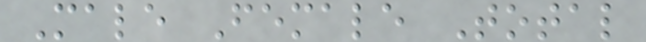Male Female Total
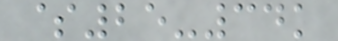$25-34k
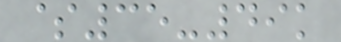$35-49k
